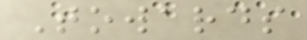Towards
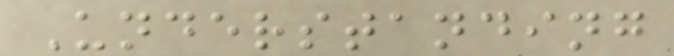Understanding
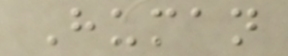Human
